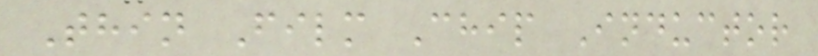Thin Film Chip Inductor
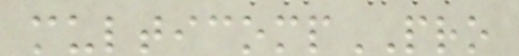multicompPRO
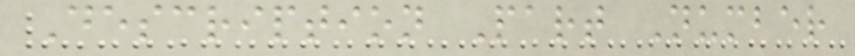Description Part Number
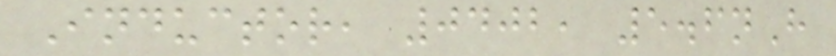Inductor, 0402, 5.6nH
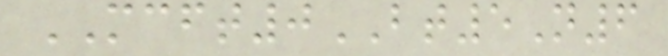MCFT0BT5N6
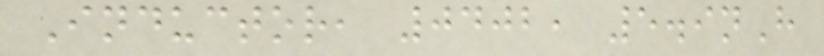Inductor, 0402, 5.9nH
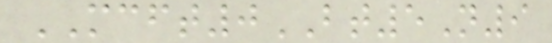MCFT0BT5N9
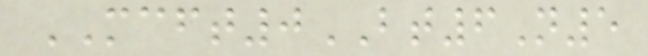MCFT0BT6N5
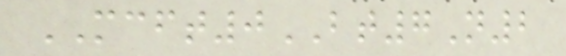MCFT0BT7N2
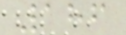186
